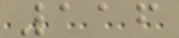116
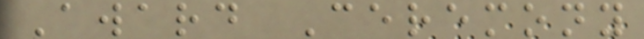Award Ceremony
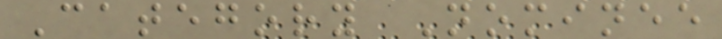Category Nominee
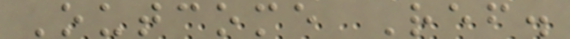Outcome Ref.
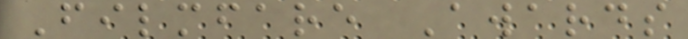Filmfare Awards
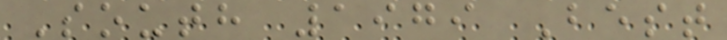South 1979 Best
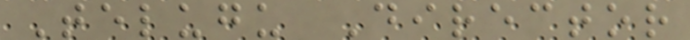Telugu Director
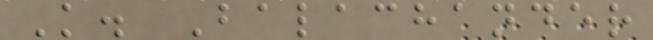K. Balachander
